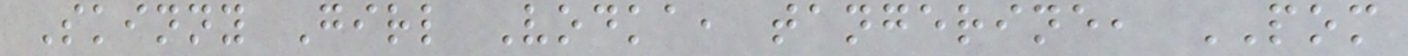Skinny Girl Vodka, tangerine, POM
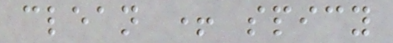clean + spicy
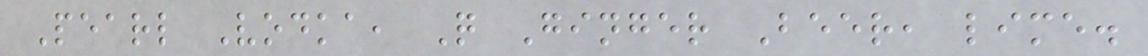Pearl Vodka, Q Ginger Beer, lime.
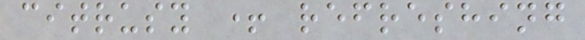citrusy + refreshing
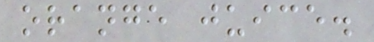orange juice.
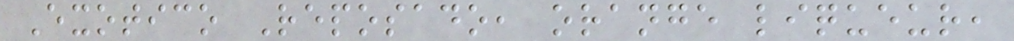Exotico Reposado, orange liqueur,
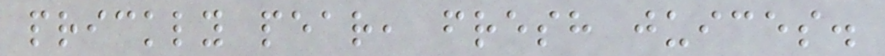prickly pear, fresh juices.
